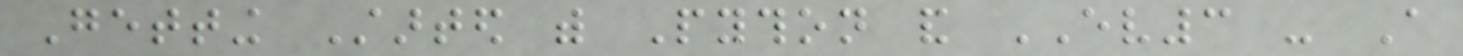Getting Started with Python and EV3 - A
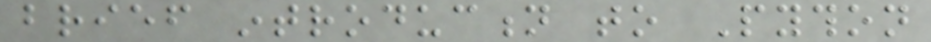brief introduction to Python
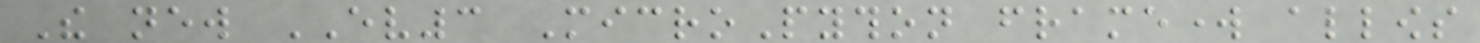The new EV3 MicroPython framework allows
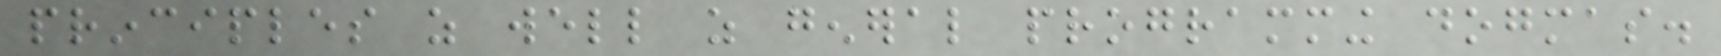principles as well as general programming dogmas.
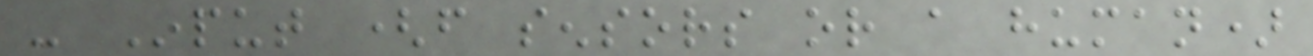- Input (from sensors or a human)
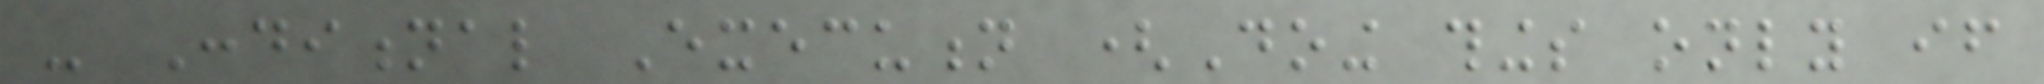- Conditional Execution (Doing things only if
